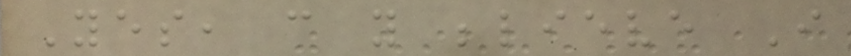Yes, can you believe I
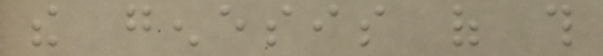the genesis of this
